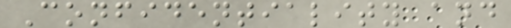Confidentiality and
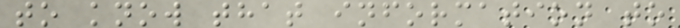to know that information to
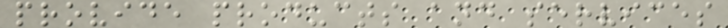provide products and services
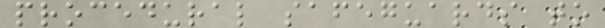procedural safeguards to
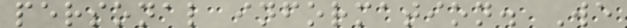personal information. We
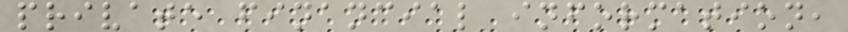private financial information,
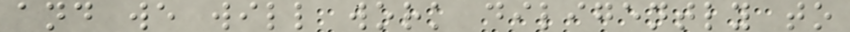and we will work diligently to
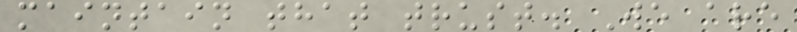maintain that trust. We are
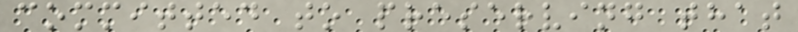committed to preserving that
